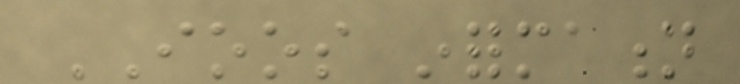IOOS information
